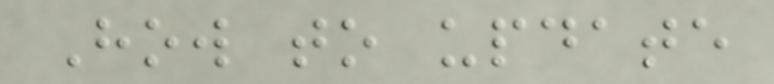How to update
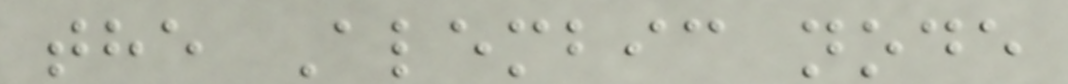the Alembic node
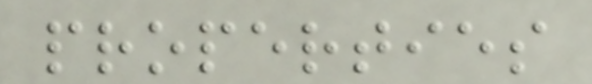properties
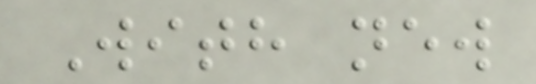With new
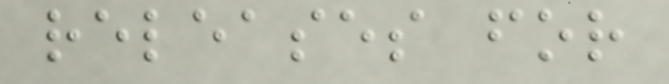releases for
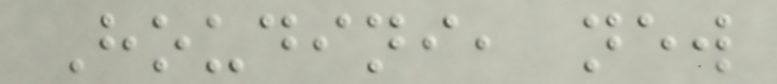Houdini, new
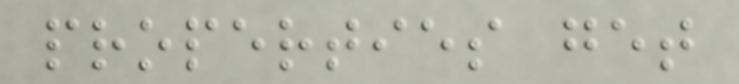properties get
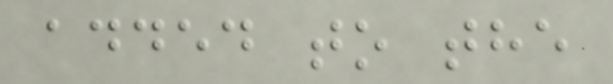added to the
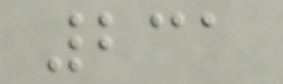231
